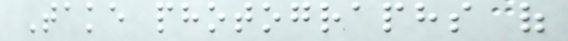Take photographs of
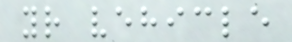your vehicle
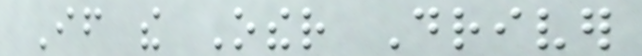If the Other Driver
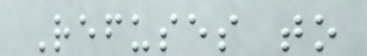Refuses to
